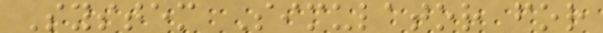System Simulator for
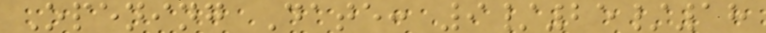Opening Date: 9/25/18
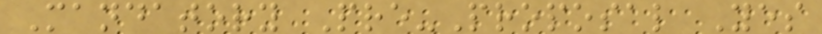Mandatory Pre-Proposal Yes
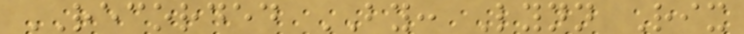RECORDED BY: Lynn Rix
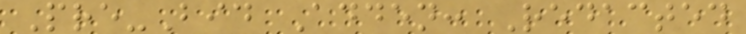Pre-Bid Adden: Redacted
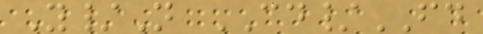Y/N CD/FD
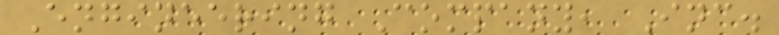Engineering Company, Inc.
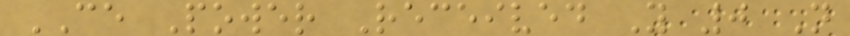CE Power Received Y 0 N
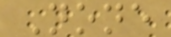None
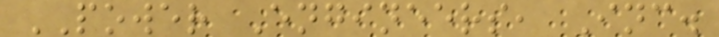POWER Engineers, Inc.
